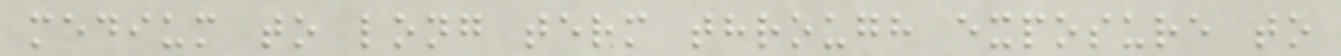medium to long term through exposure to
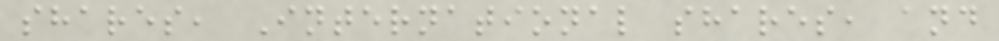shares, International shares, and
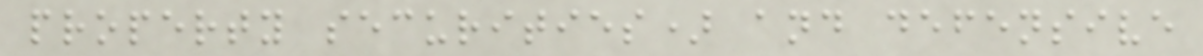property securities) and defensive
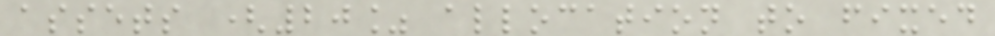assets (20% allocation to fixed
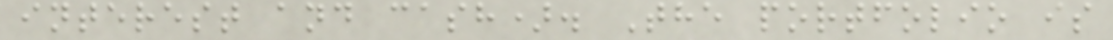interest and cash). The portfolio is
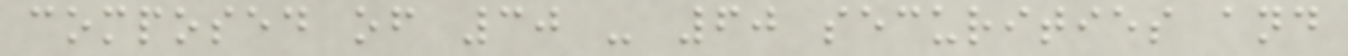composed of 30 - 60 securities and
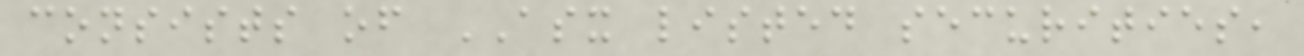consists of ASX listed securities,
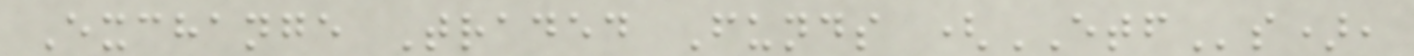Exchange Traded Funds (ETFs),
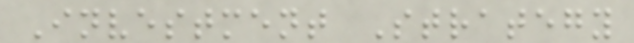Investment Strategy
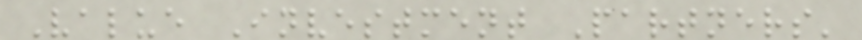Value Investment Partners'
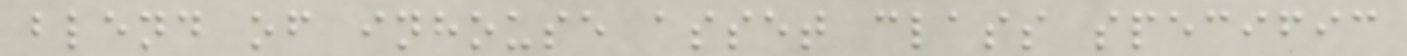blend of inhouse asset class specific
